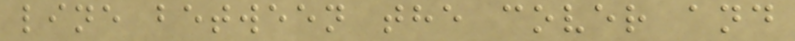line between the cover and
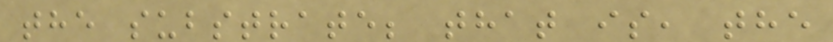the substrate; that is, the
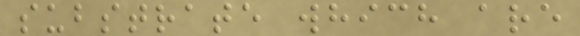substrate which are
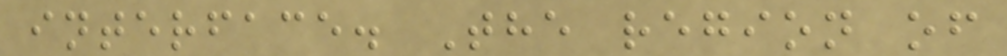interface. The region of
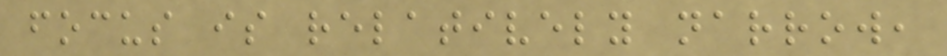focus is relatively narrow,
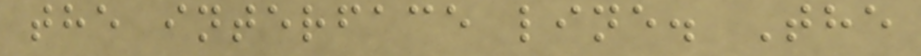the interface line. The
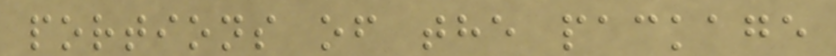portions of the package
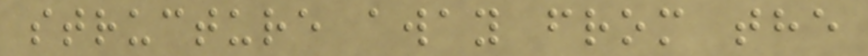structure away from the
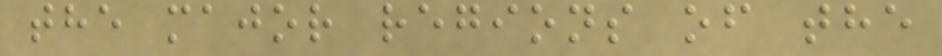the major regions of the
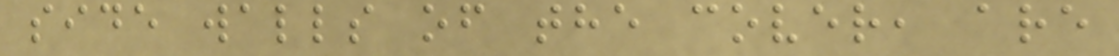side walls of the cover, are
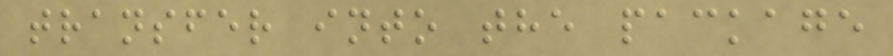transfer into the package
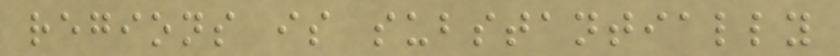regions is substantially
